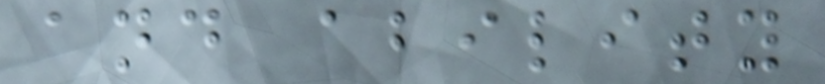and ability
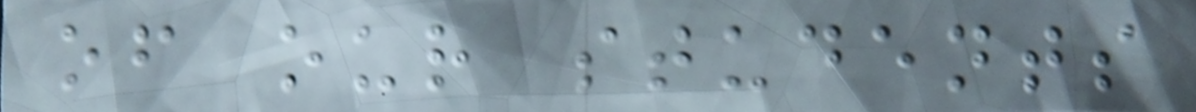of our students
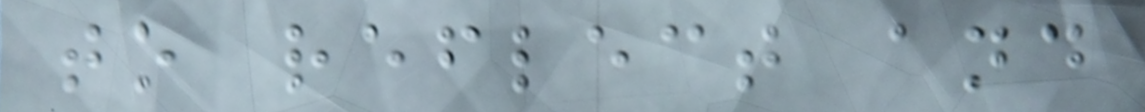to reflect and
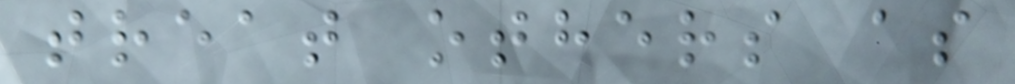treat others as
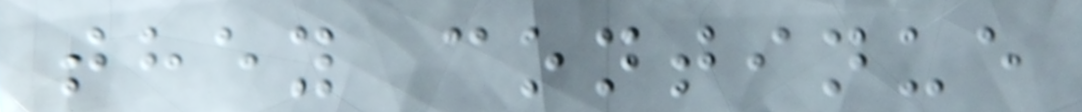they continue
